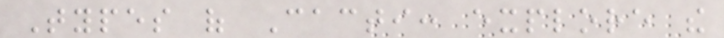Types of Cacti: explore the
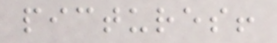pictures!
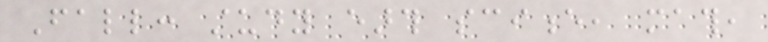Fall: study earth science, math,
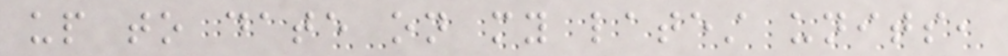up to date on my latest units,
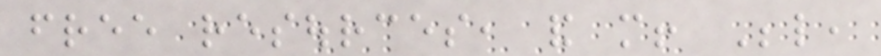free resources, and more! Below,
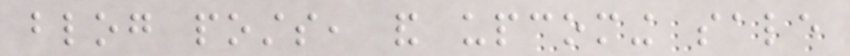blog posts, and upcoming sale
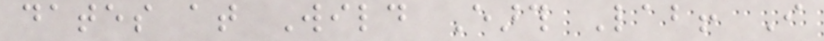dates at Wild Earth Lab! I
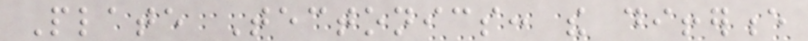Plate Tectonics: the difference
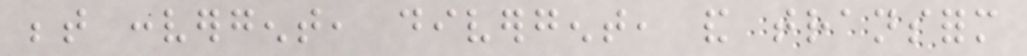between convergent, divergent, and transform
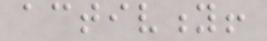activity!
